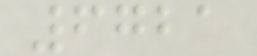6721
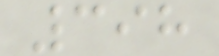398
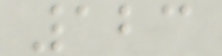123
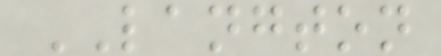LANGTON
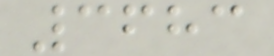3683
